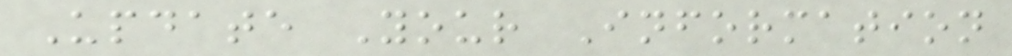Update Your Information
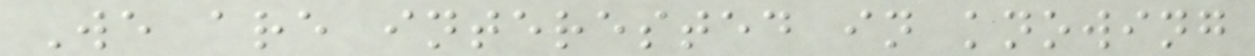We are interested in knowing
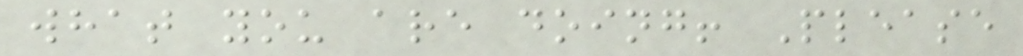what you are doing! Please
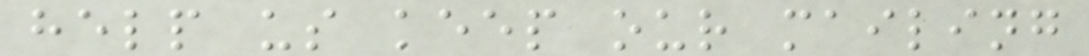help us keep our mailing
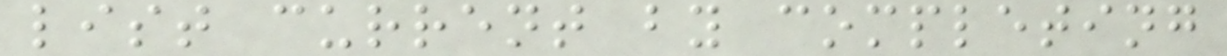list current by completing
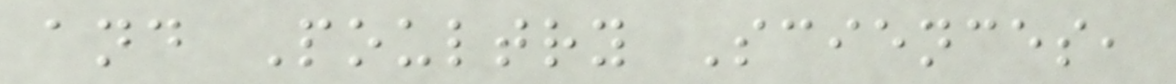and Poultry Sciences,
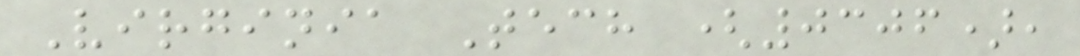Virginia Tech (0306),
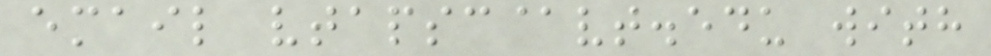email vtapsc@vt.edu with
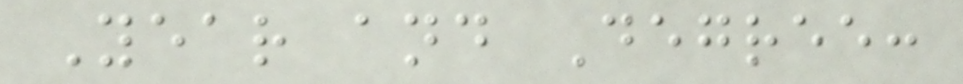Year and Degree:
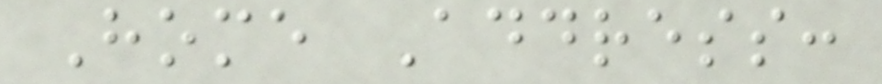Home Address:
